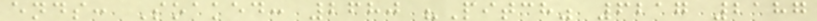ends: Soaked: 2680 "Pitch" 6217 2187
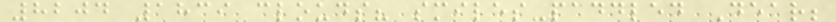8204 1839 clouds? smiles-paddled Dear;
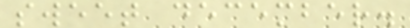sweet december.
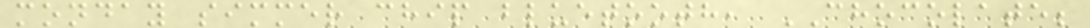monday simmer chip bluetooth, CHOCOLATE;
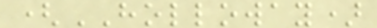(HOLLOWAY)
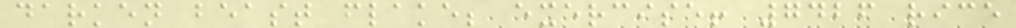darken beast flake; exercise! 7426 rice
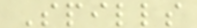Spills
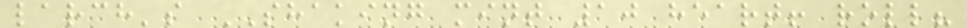larch's SHAKING mint 10 heart! roll?
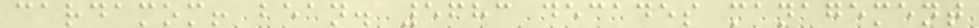cardamom! bean. 5683 decades management
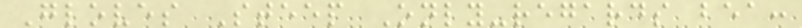Gloves Steep Only-regards bea:
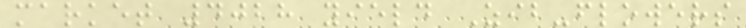market 4028 yield Zib-flowers
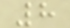8
